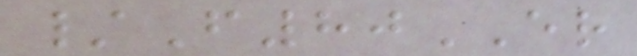/F80ER
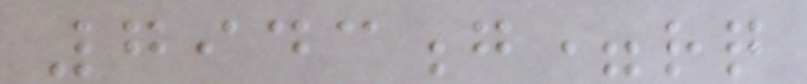7943g=rq
